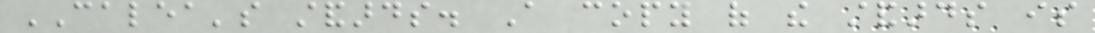CALEA's standards. A copy of the standards is
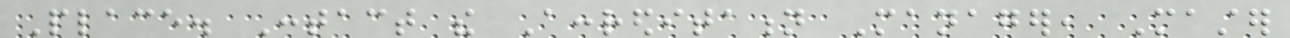Place. Contact the Accreditation Manager, Master
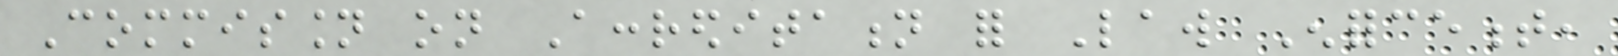Commission on Accreditation for Law Enforcement,
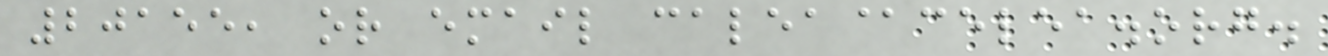20155, or email calea@celea.org.
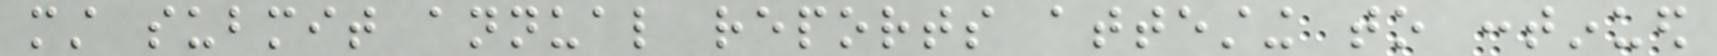must submit annual reports attesting to continued
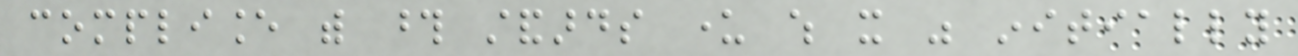compliance with those standards under which it was initially
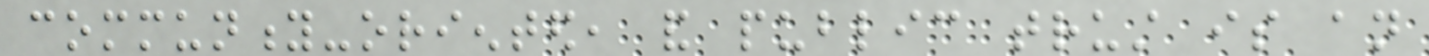community-oriented, and public trust is an
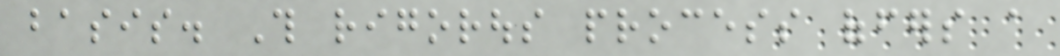basis. This rigorous process offers a
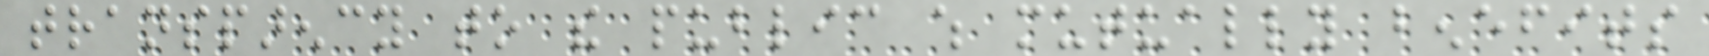transparency to the public which mutually benefits
